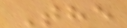The
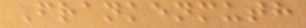Frankenmuth
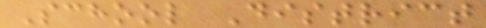School District
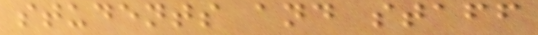students and staff
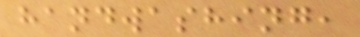handwashing,
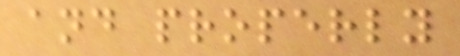and properly
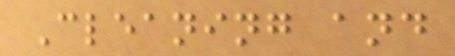Cleaning and
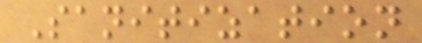Sanitization
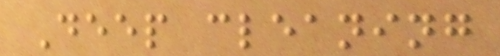Deep cleaning
